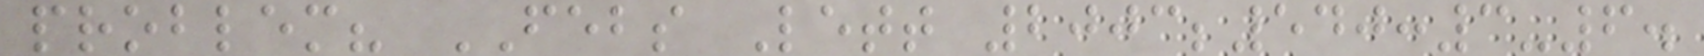problem? FEBS Lett 2003;540:3-6.
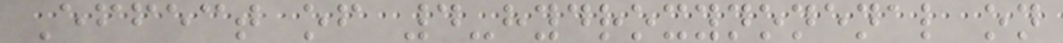Effect of 4-hydroxynonenal on
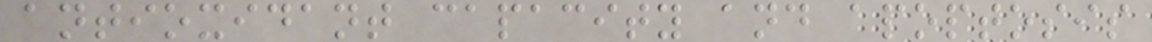antioxidant capacity and apoptosis
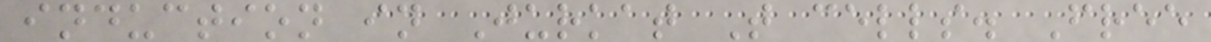induction in Jurkat T cells. Free
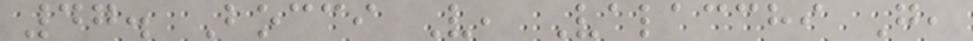47. Bocci V, Valacchi G,
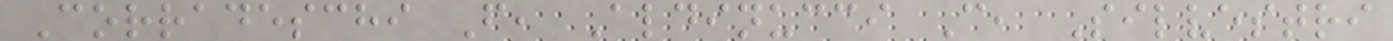Corradeschi F, Aldinucci C, Silvestri
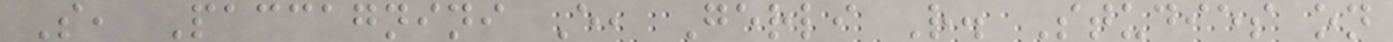S, Paccagnini E, Gerli R. Studies on
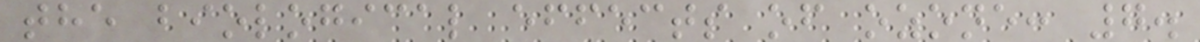the biological effects of ozone: 7.
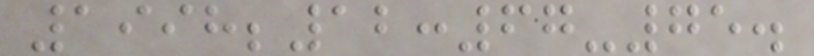1998;12:67-75.
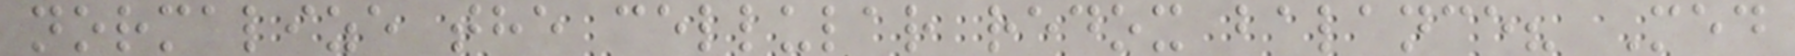normalize the cellular redox balance? Med
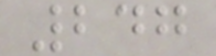247
